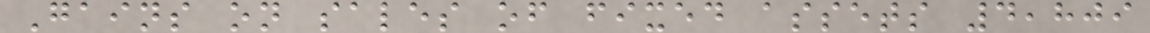Gains on sales of fixed assets 4,809
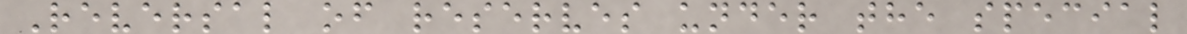Reversal of reserves under the special
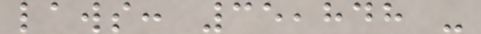laws: 35,848 -
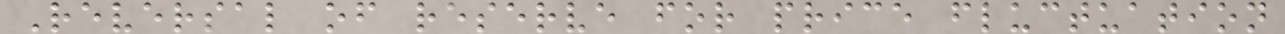Reversal of reserve for price fluctuation
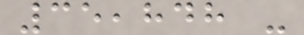35,848 -
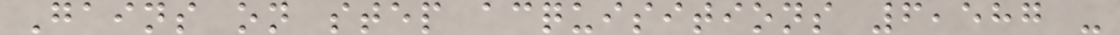Gains on step acquisitions 6,587 -
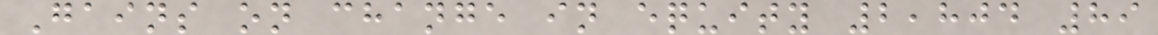Gains on change in equity 2,804 89
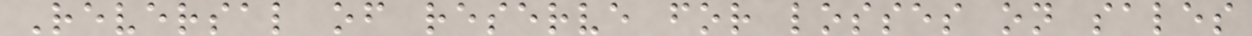Reversal of reserve for losses on sales
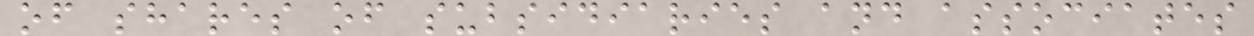of shares of subsidiaries and associates
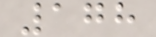178
